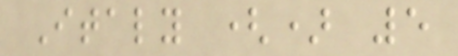Italy () 5
